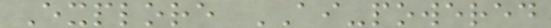Explore AI-powered
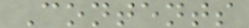Contents
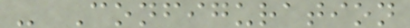- Configuration
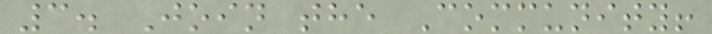3. Join the Community!
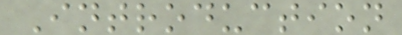Introduction
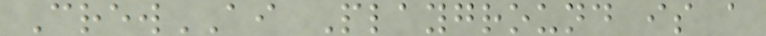CrewAI Playground is a
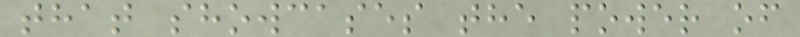that showcases the power of
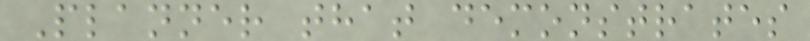Planner that demonstrates
